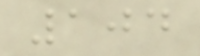104
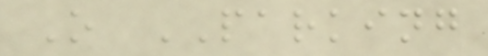O PARKING
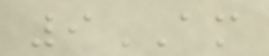9AM
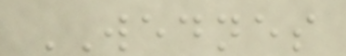WEDNES
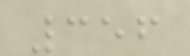356
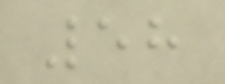58
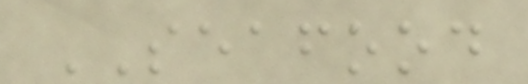SEAFOOD
